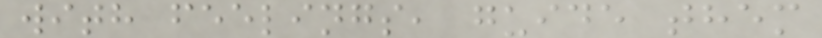with feelings, guide them
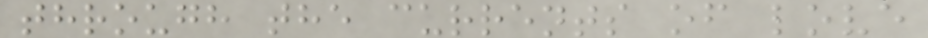through the currents of love
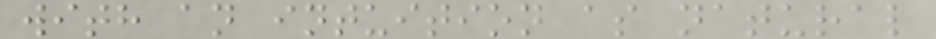with an intuition as natural
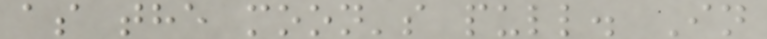as the moon's pull. In
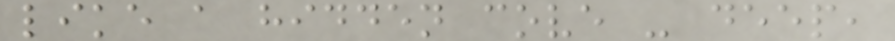like a hidden cove - deep,
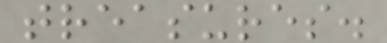treasures.
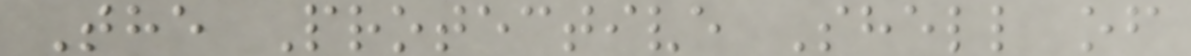The Protective Shell of
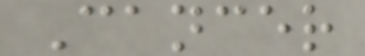Cancer
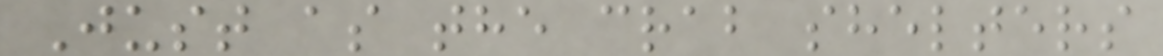Just as the crab shelters
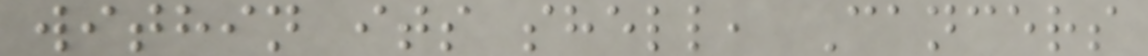within its shell, Cancers
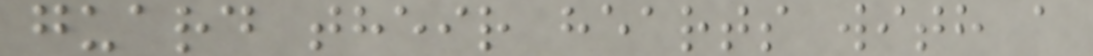guard their hearts with a
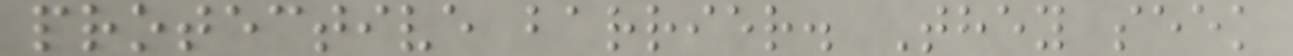protective barrier. They seek
